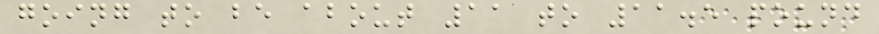going to be about 11 to 11.5 pound
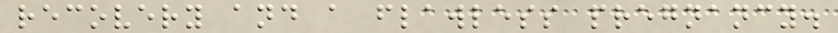recovery and a flawless pregnancy.
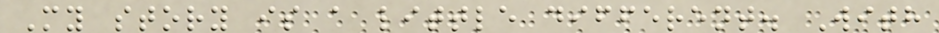My story is a little different. With
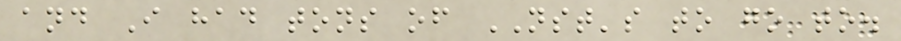and I had tons of NST's to go to.
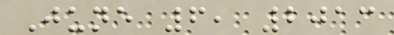June 6, 2013
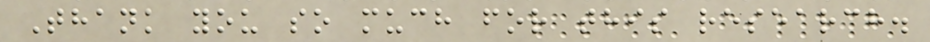Thank you so much for this research.
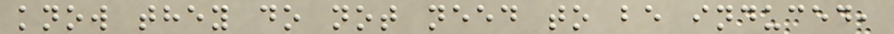know they do not need to be induced,
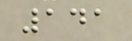141
